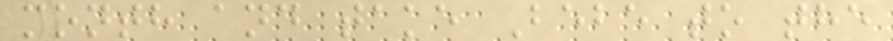month and take Bebe to the
